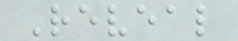Reveal
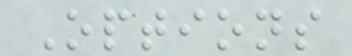Options
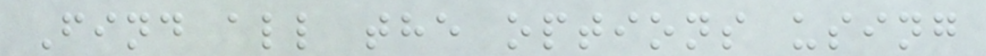Find all the options using
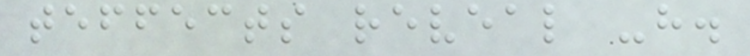teffects reveal -h.
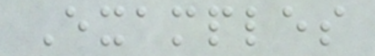Examples
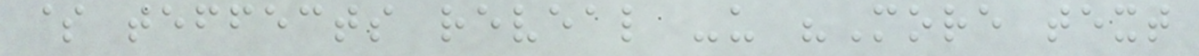$ teffects reveal -u "More text
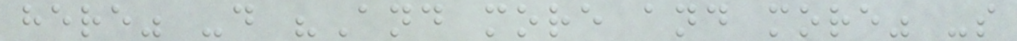here" -d "And more and more" -s
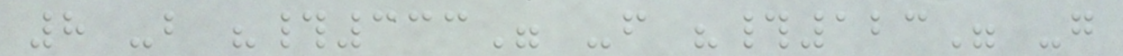8 -b "#333" -f "#123" -g
